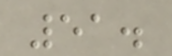51.
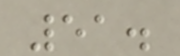51.
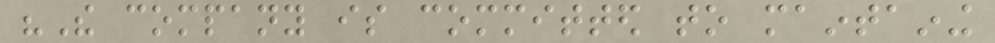"The company is committed to maintaining
